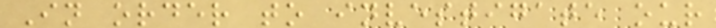In order to investigate our
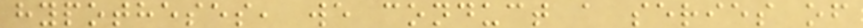hypotheses, we conduct a series of
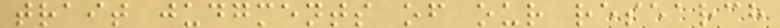trait judgments of our research
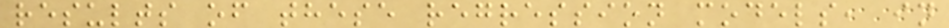results of these regression models, in
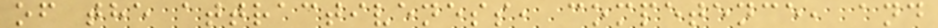of the attractiveness, competence, and
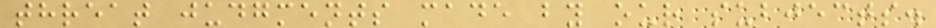threat judgments made by our subjects.
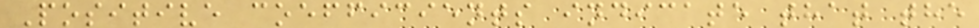Positive coefficients indicate that the
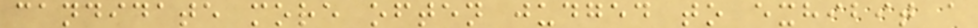candidate more often judged to exhibit a
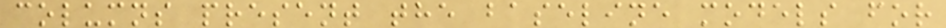columns present the baseline models for
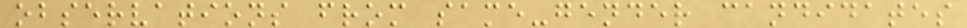observations from same-gender candidates
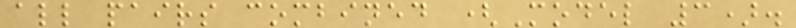all pairs combined (Model 3).
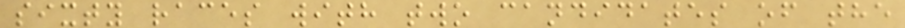sixty races with two candidates of the
